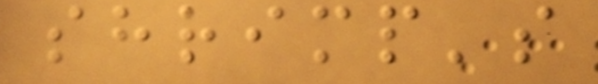shrimp's
